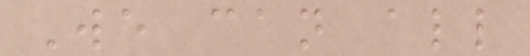We can all
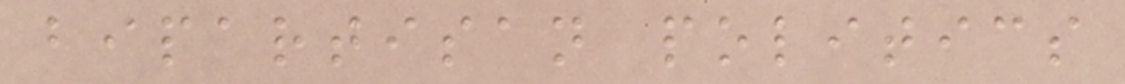bipartisan politics
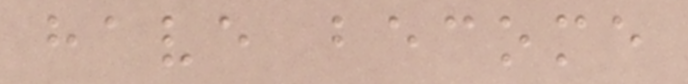have become
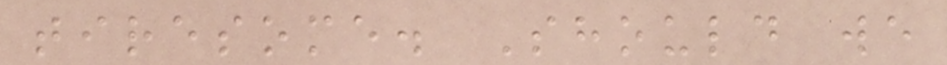tiresome. Should we
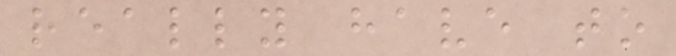really have to
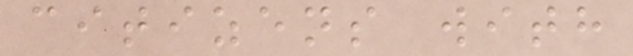citizens with
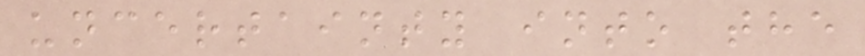uncertainty into the
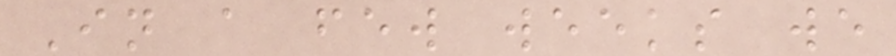In a few weeks we
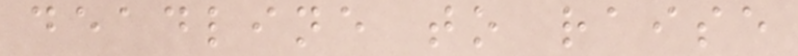deadline to raise
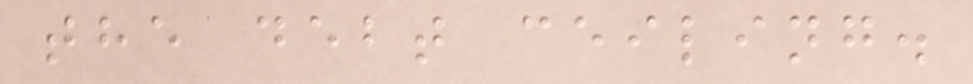the debt ceiling.
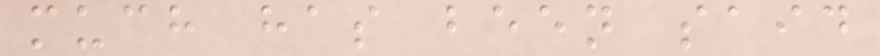much has been said
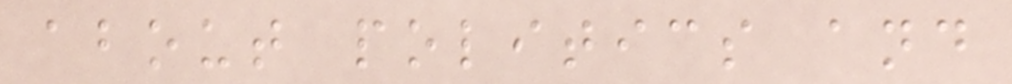about politics and
